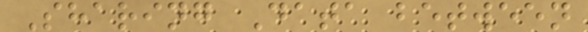Sharing Data between
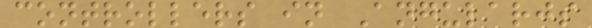controllers in Angularjs
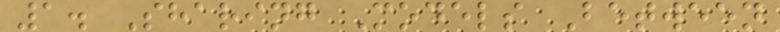1. Sharing Models Between
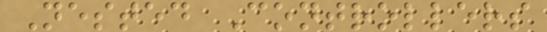Nested Controllers
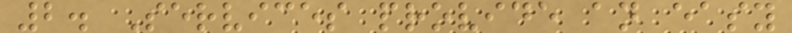2. Services provide an easy
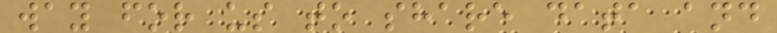way for us to share data and
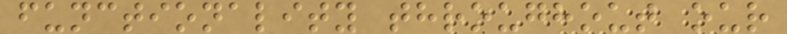functionality throughout our
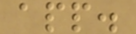app.
